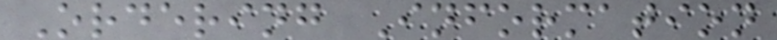Ordering Information
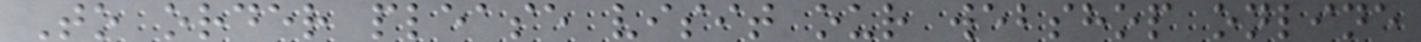To order please visit our webshop online
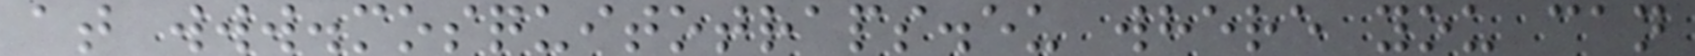at www.mosquitotraps.eu where you can
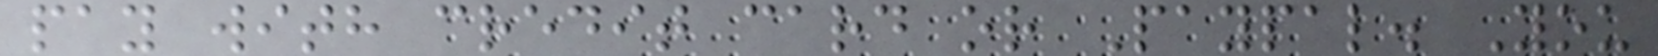pay with credit card or Paypal. You
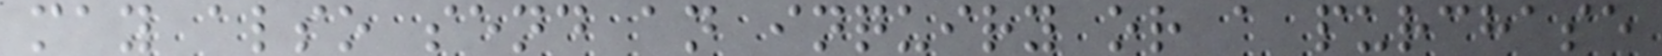may also send an inquiry or a purchase
